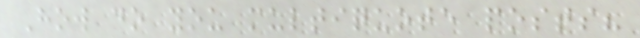How do you multiquote posts?
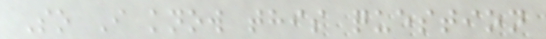So I know this question
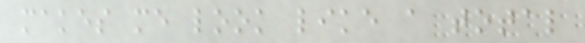makes me look like a total
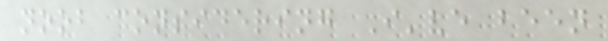noob considering I've been
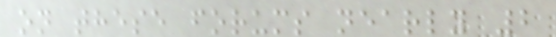on these forums nearly 2
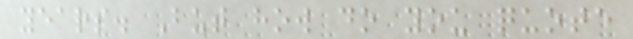years. But how do you quote
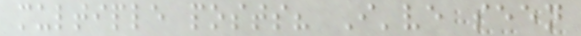multiple posts? I've seen
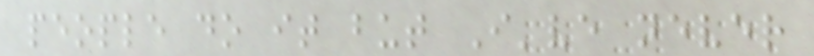people do it but I've never
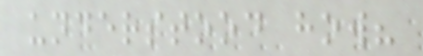understood how?
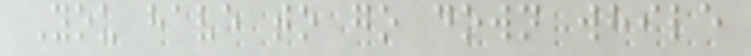You have to go down while
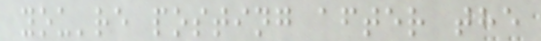you're posting after the
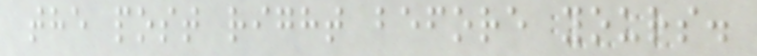the post right before yours.
